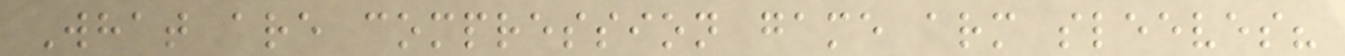What are compression game arm sleeves?
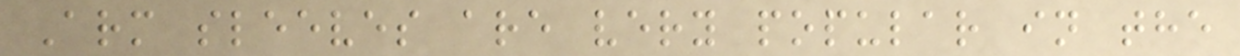Arm sleeves are very popular in the
